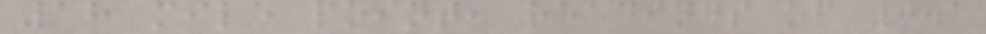18 mile point, readings of 0.1
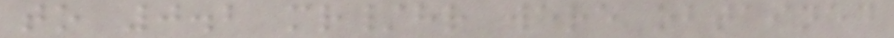to 0.2 mr/hr were obtained
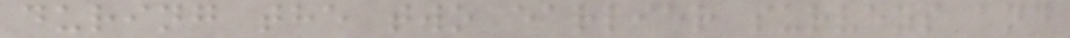during the two earlier surveys and
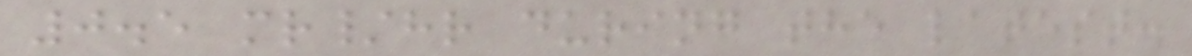0.5 mr/hr during the latest.
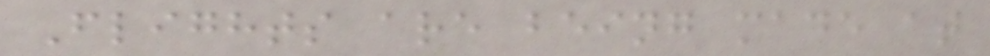Flights are being made at
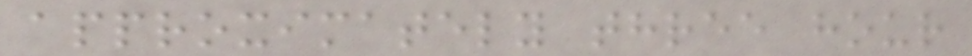approximately three hour
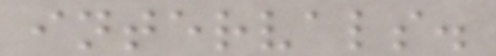intervals.
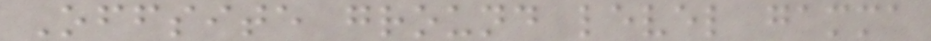Offsite ground level gamma
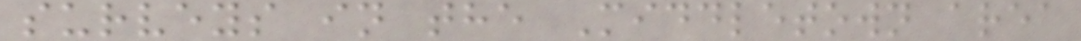surveys in the Middletown area
